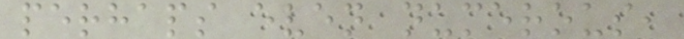perhaps even numerous,
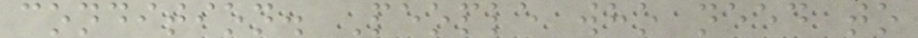condition. People who need to
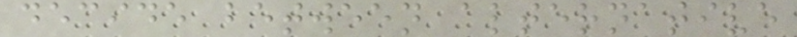decide between alternative
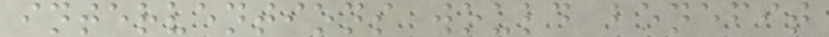interventions would benefit
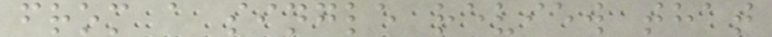from a single review that
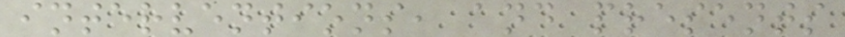interventions, and presents
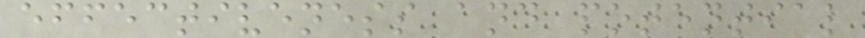effectiveness and potential
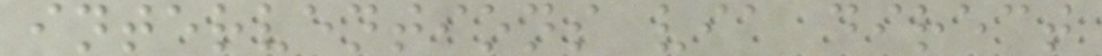interventions via direct
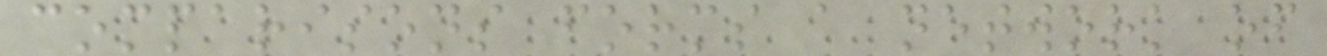comparisons forms a network of
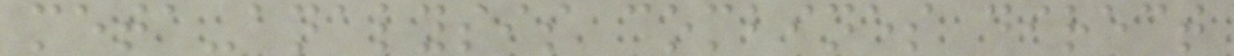meta-analysis combines direct
